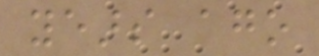years ago
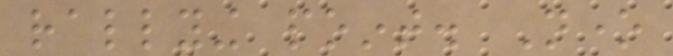rallying point. None
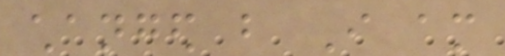changed but I am
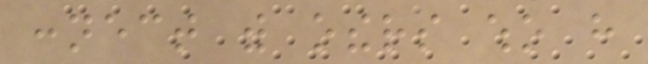connect with others who have
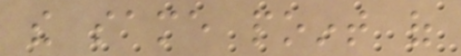the same point of
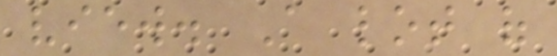view. A lot of
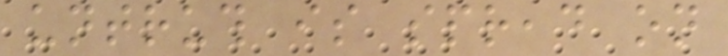untruth is spread on
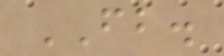FB.
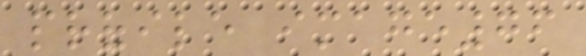profile image76
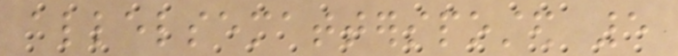allelsemattersposted 5
